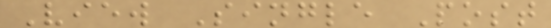View Single Post
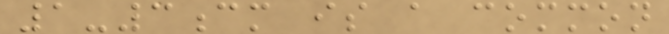1-3cm is a common
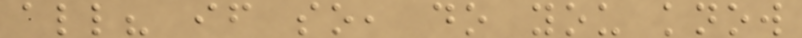all? if so, do you know
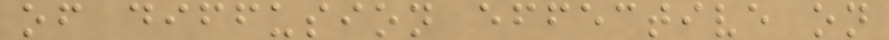of diffusion effective on
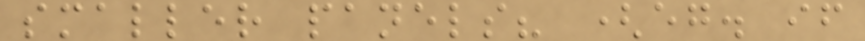smaller panels? (eg. if
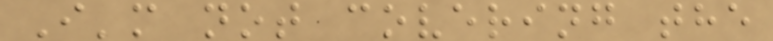I'm not covering the
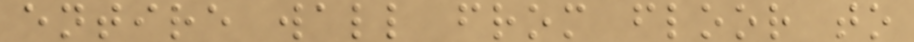entire wall from floor to
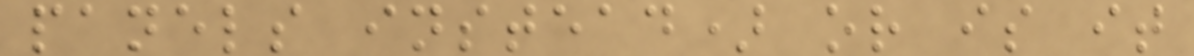panels instead) or is it
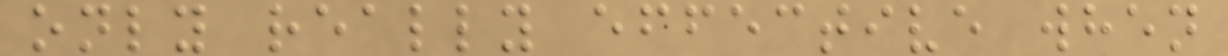only really effective when
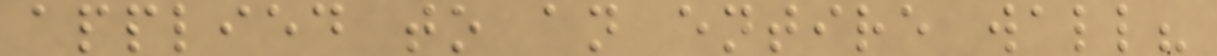applied to an entire wall?
